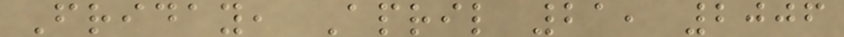Friday, April 21, 2006
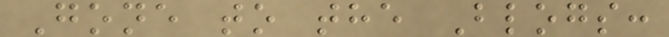Gone to the Blogs:
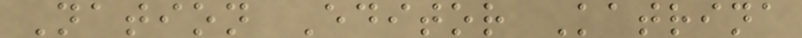Nation Editor Katrina
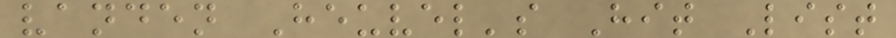vanden Heuvel's Hit List
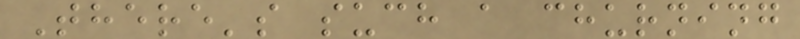There's such a churning
